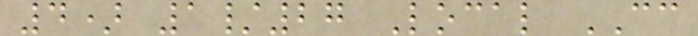4) 1/27 Local CC
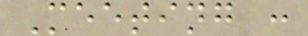Meeting :
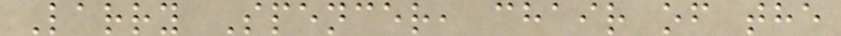Larry Spencer, chair of the
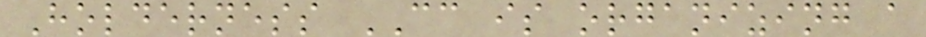Holderness CC is organizing a
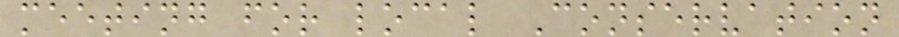meeting for local Conservation
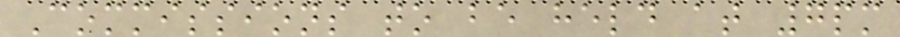Commissions to be held at 7pm
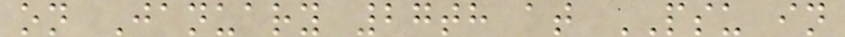on January 27th at PSU in
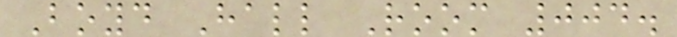Boyd Hall Room 004.
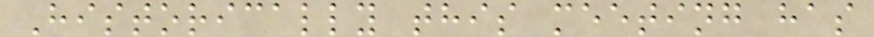Historically this meeting has
